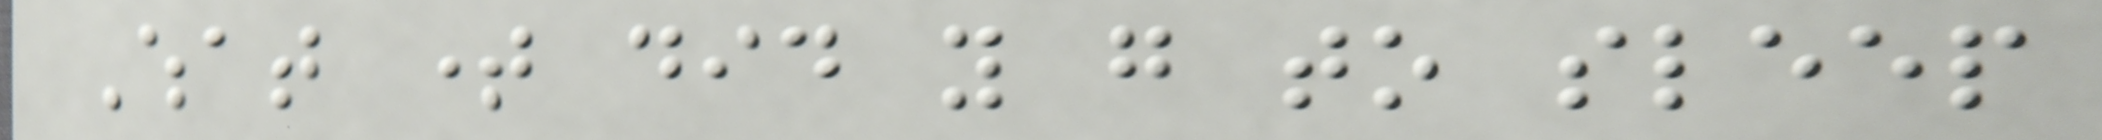What time did you go to sleep
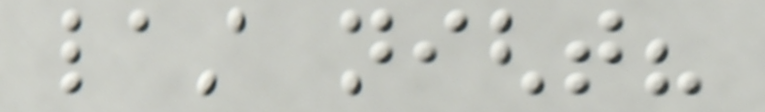last night?
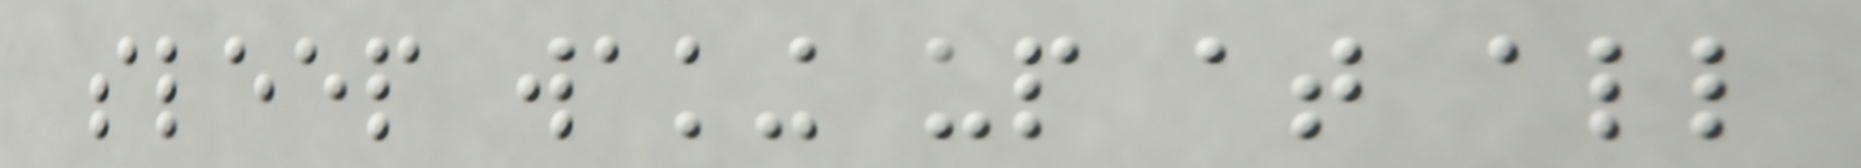sleep waking up at all
